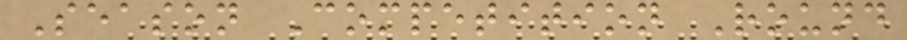Season Competition Round
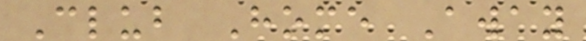Club Home Away
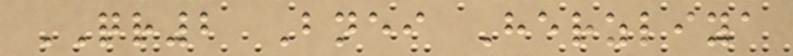QR2 Bnei Herzliya
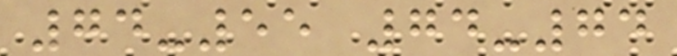74-55 74-74
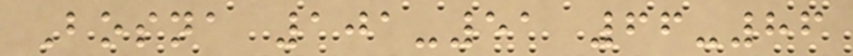Bosna 101-51 66-86
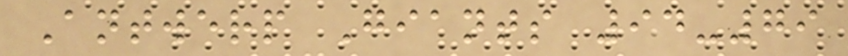Antwerp Giants 94-79
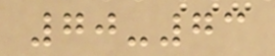70-73
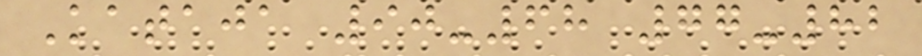Kataja 90-68 77-82
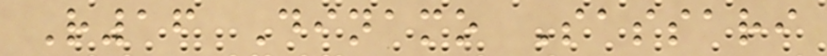R16 Dinamo Sassari
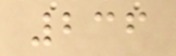236
